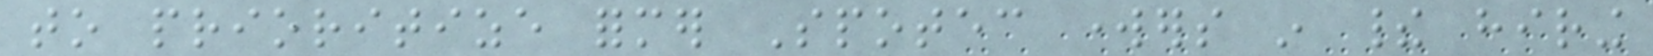to prioritize former Spotec workers in their hiring
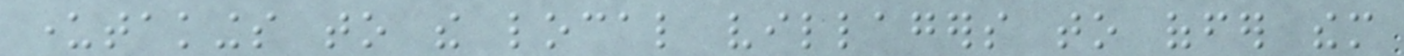undertakings to the local villagers to offer them
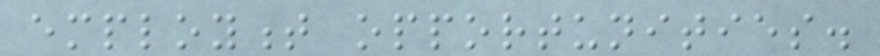employment opportunities.
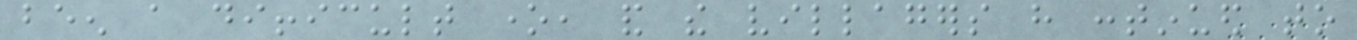been a difficult one, and the villagers have continued to
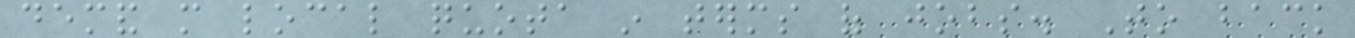demand more local quota in terms of jobs. To back
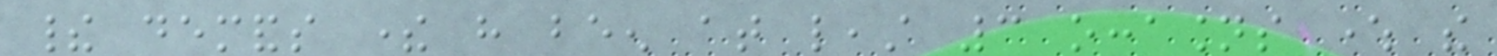their demands there have been at least 3 occasions where the
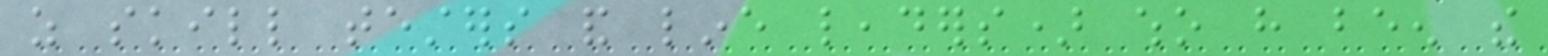as skill testers and line leaders) who have been the
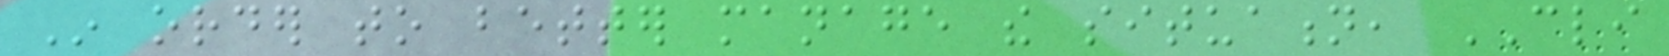In order to better manage the situation, CLI
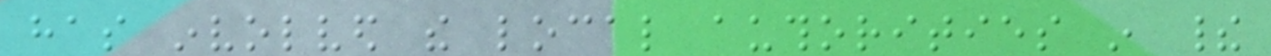has involved the local authorities in their
